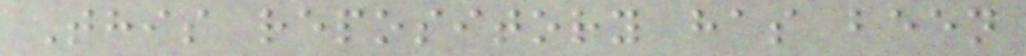This repository has been
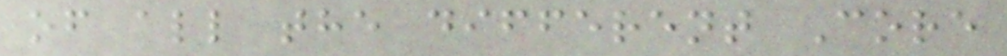of all the different Core
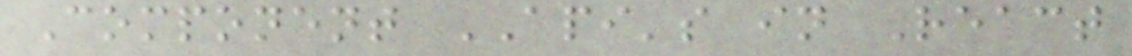Component API's in React
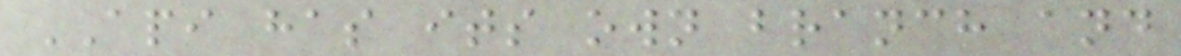API has its own branch and
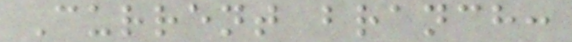Current branch:
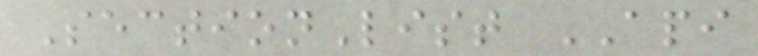SectionList API
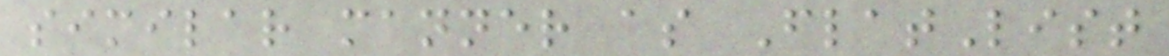similar manner as FlatList
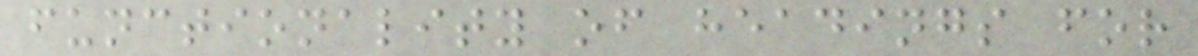functionality of headings for
